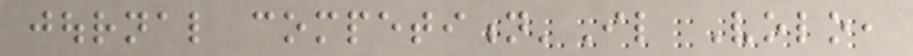journal competition'Il Volo,
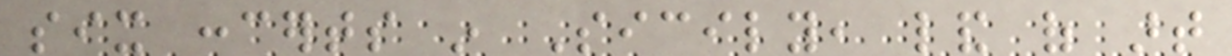six concerts in Sicily, land of art
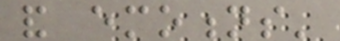and emotions'
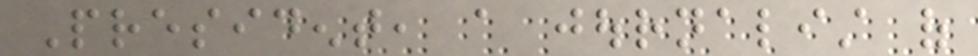President, a journalist of
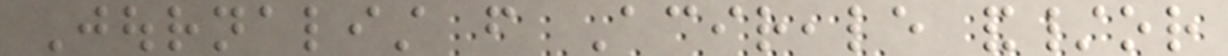Journalist from Acireale and/or
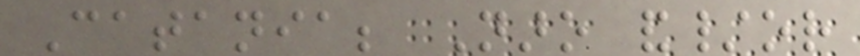Catania; Naro and/or
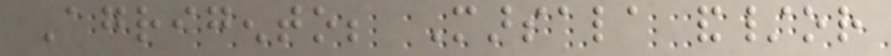Agrigento; Marsala and/or
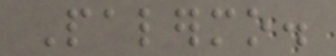Palermo.
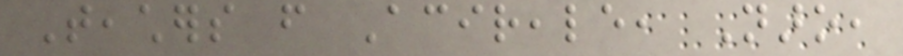Teachers from Acireale, Naro,
